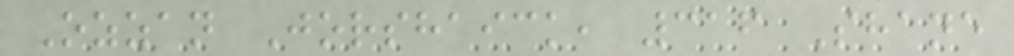Ozzan Jorshaick, 316 Shane
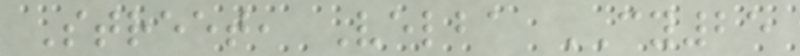Street, Velba CY25
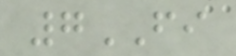7FI
